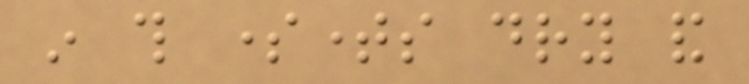in this sometimes dry and
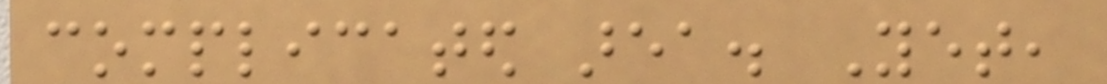complicated area. Yet,
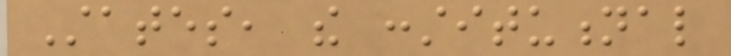States, the constitutional
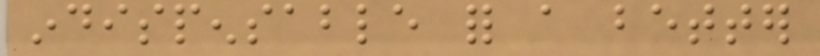indispensable for a better
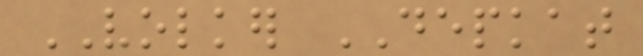VOLKER DEPKAT
